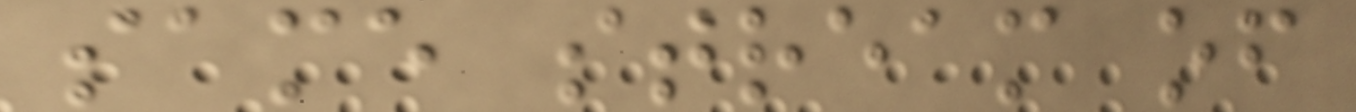same stream of
